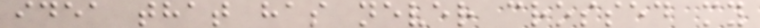idea that has never crossed my
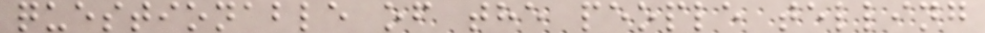questionable of the people telling
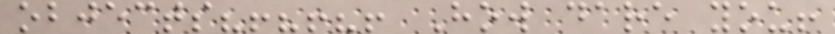objects?!?!?! How dare you!
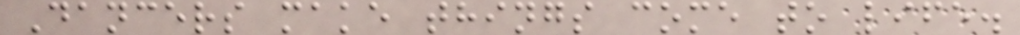Dancers make things come to life.
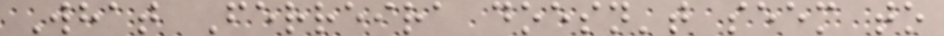What Ferreira doesn't seem to
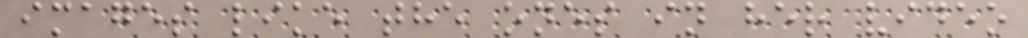images like the ones in her video
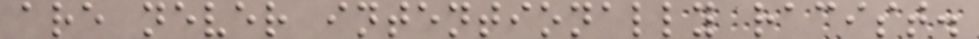are never intentionally racist.
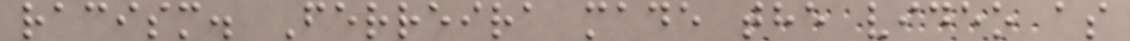racism. Ferreira made the video as
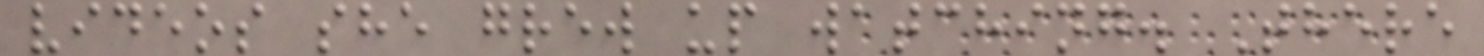videos she grew up watching. There
